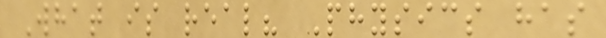What is real? Physics has
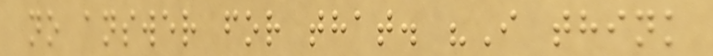no answer for that. "I think
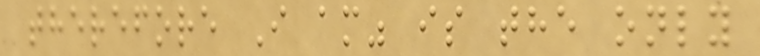therefore I am" is the only
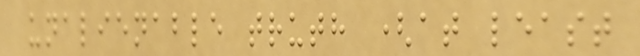unalienable truth (at least
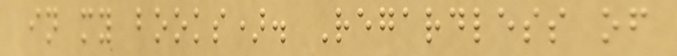in my books). Regardless of
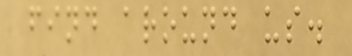find around us.
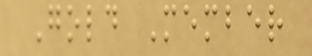Gold Member
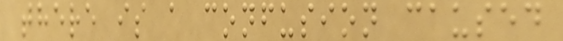there is a confusion caused
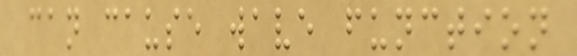can cause wave function
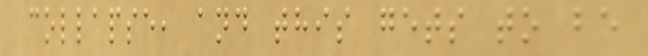collapse, and this gets to be
